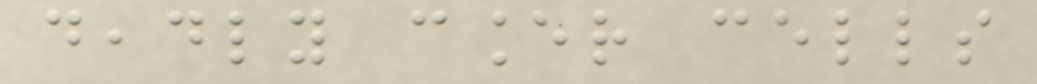deadly cancer cells
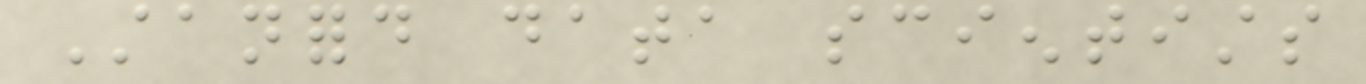Stanford data scientists
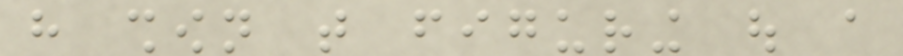have shown that figuring out a
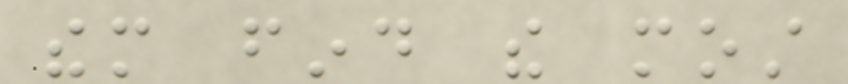them find the most
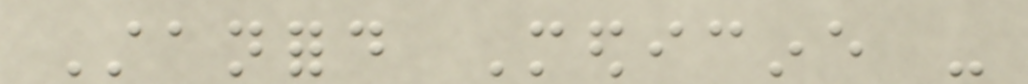Stanford Medicine -
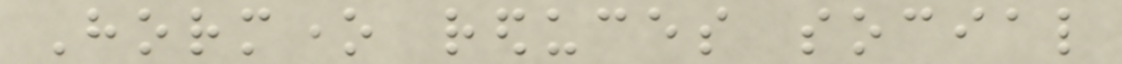Hormone reduces social
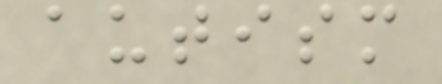autism
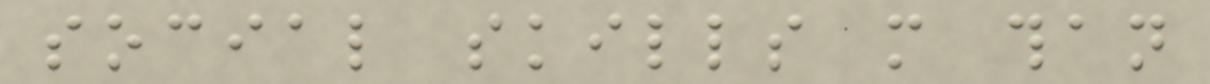social skills more than
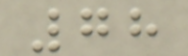78
